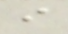i
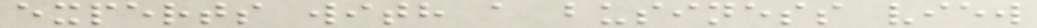experts with a business view
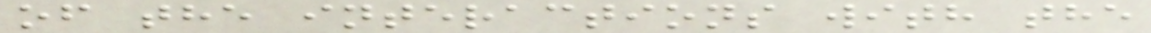of the interactions with the
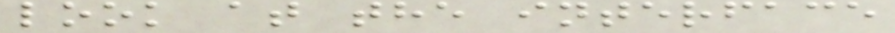look at the interface
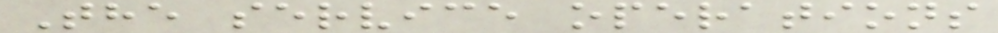The service operations
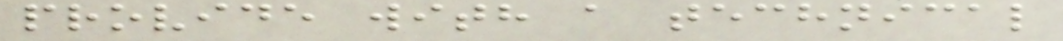provide with a technical
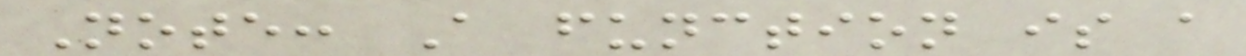Note: A function is a
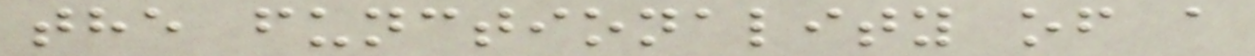the functionality of a
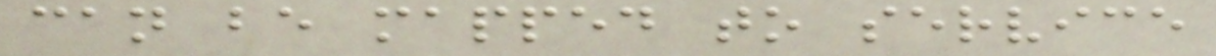can be mapped to service
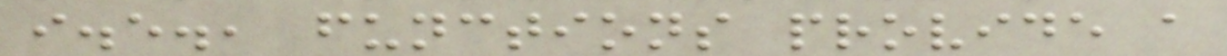i.e., functions provide a
